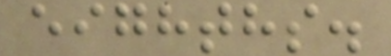eighths.
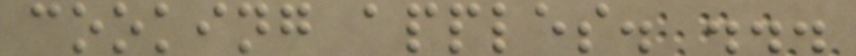cooking apples. ...
